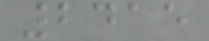2415
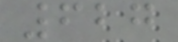627
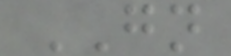GN
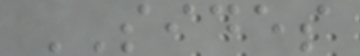SIDES
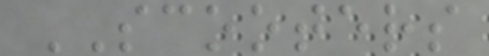SCOOTERS
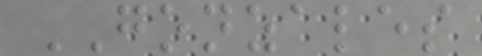GONZALES
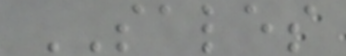SALES
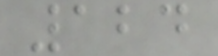124
